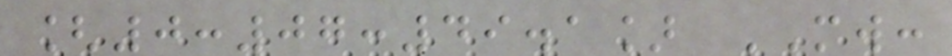[0:07:49.1] MW:
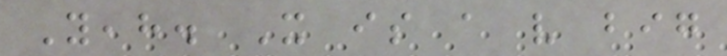Yeah. It is a very big
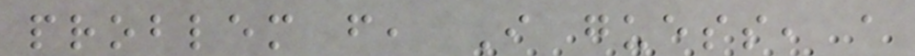problem from, I guess, a
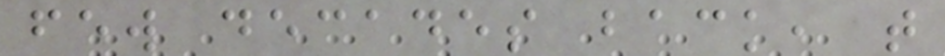few decades back, that
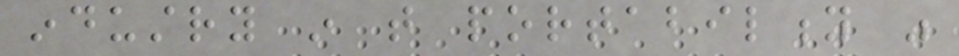industry in that portability was
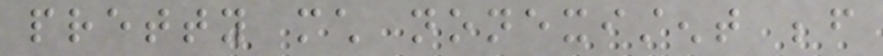pretty much nonexistent before
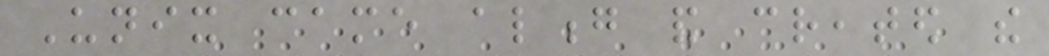Unix came along and created the
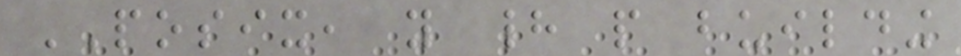POSIX, you had people building
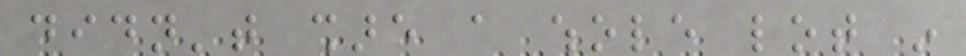didn't share a whole lot in
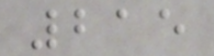215
